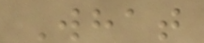What
